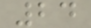24
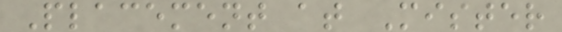Placement at Mister
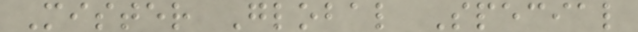Mister Global Special
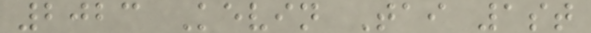2023 Kevin Tai 1st
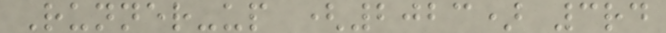Runner-up (2023) 3rd
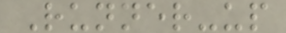Runner-up
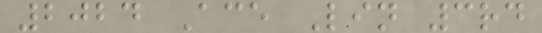2024 Ace Lin 3rd
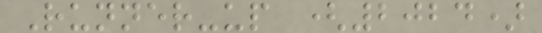Runner-up (2024)
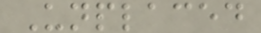Unplaced
